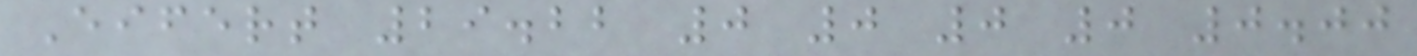Eifert 29.22 0 0 0 0 0.00
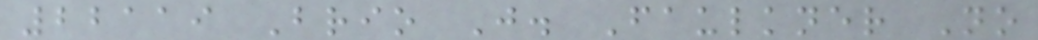22119 Brio J. Faulkner No
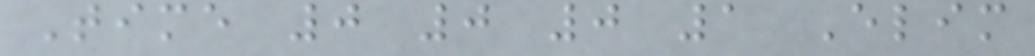Time 0 0 0 1 Elim
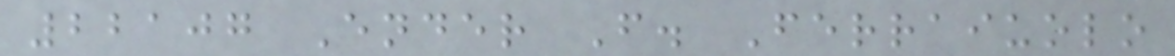22107 Ender F. Ferraiuolo
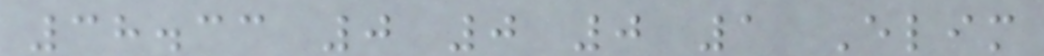38.33 0 0 0 1 Elim
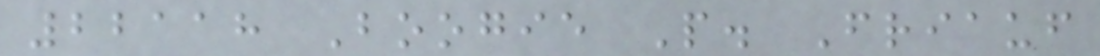22118 Boogie P. Friauf
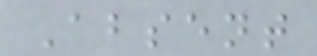Absent
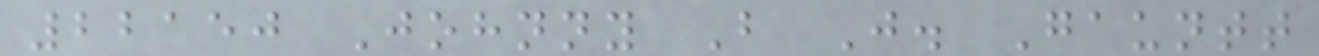22150 Johnny B J. Gauntt
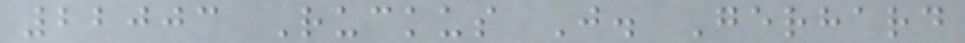22003 Ruckus J. Gerhard
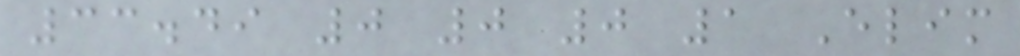33.49 0 0 0 1 Elim
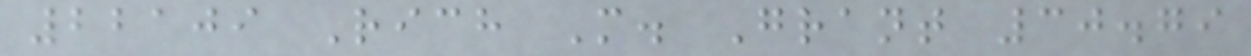22109 Rich M. Grant 30.79
